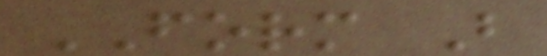FORM B
